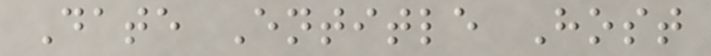Date Entitle Host
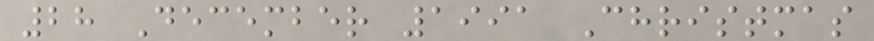28 December 1991 Christmas
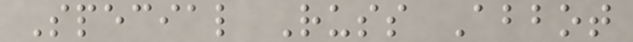Special Russ Abbot
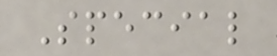Special
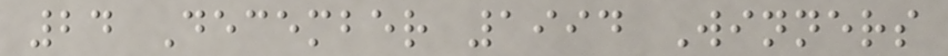24 December 1994 Winners
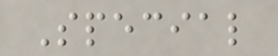Special
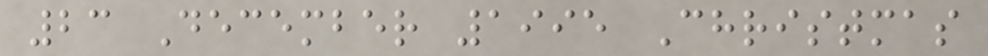23 December 1995 Christmas
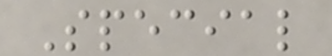Special
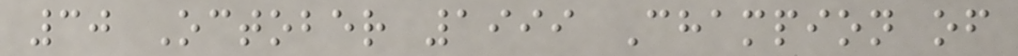30 October 1999 Champion of
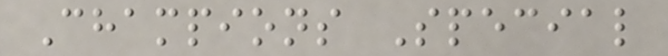Champions Special
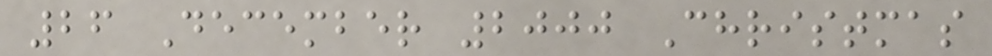26 December 2000 Christmas
